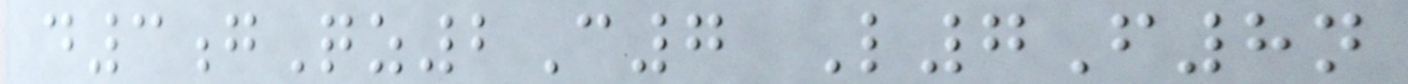d3gQz2C7 L7F8n
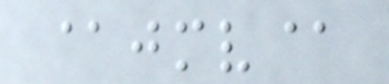@jmv@
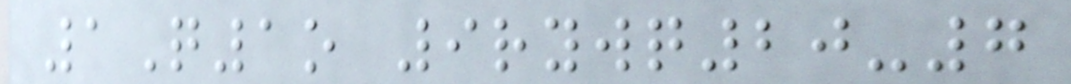1Q1o 9rywq20-7
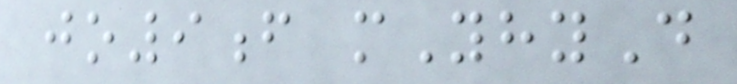jo9f mYhyD
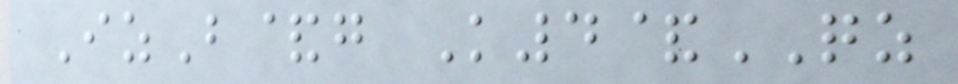IzB&g K4&QZ
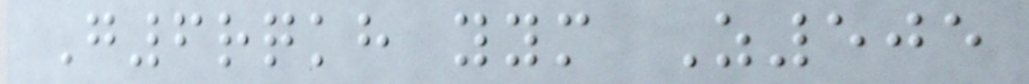G6rqkh yym Z505
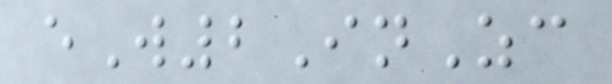eW2InZc
